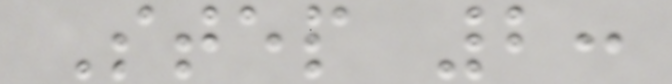Step 2:
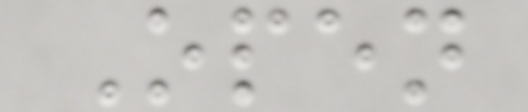Open
